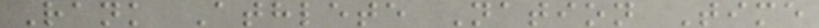Rank Athlete Nation Time
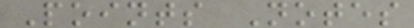Points Notes
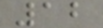12
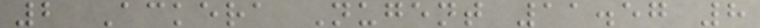2 Ackera Nugent 11.57 8
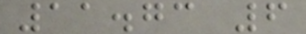11.73 6
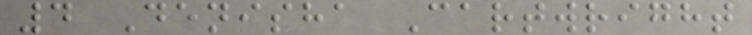4 Denisha Cartwright
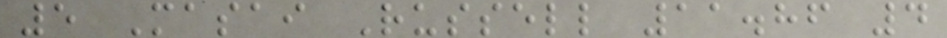5 Masai Russell 11.86 4
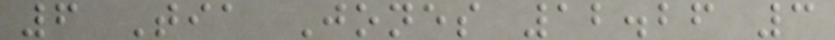6 Tia Jones 12.26 3
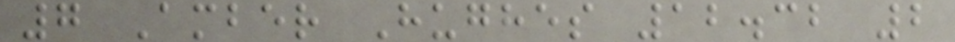7 Amber Hughes 12.32 2
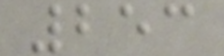253
